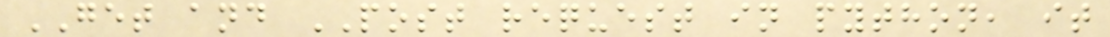GET and POST request in python, it
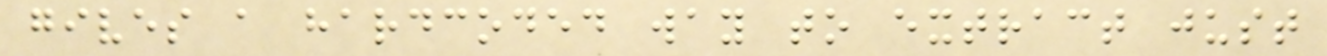gives a hardcoded way to extract just
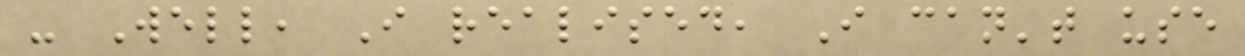- Well, I realised, I can't use
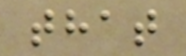that
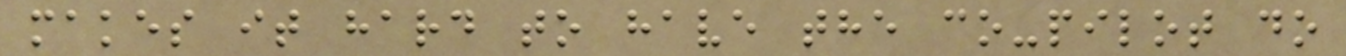makes it hard to have the co-pilot do
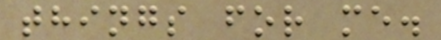things for me.
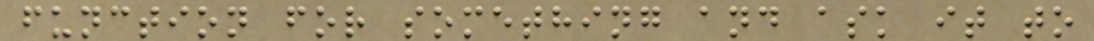function for something and ask it to
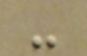-
